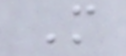M
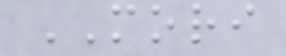MORI
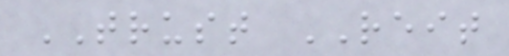TRUST REIT
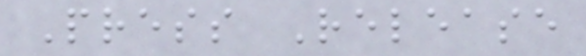Press Release
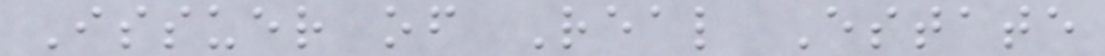Issuer of Real Estate
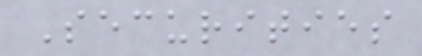Securities
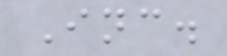Inc.
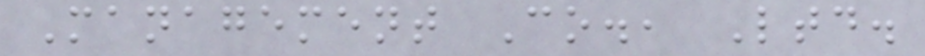Management Co., Ltd.
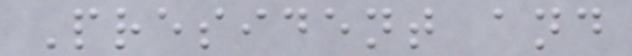President and
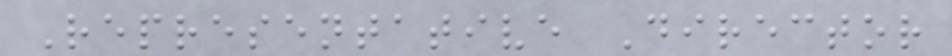Representative Director
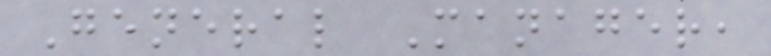General Manager,
